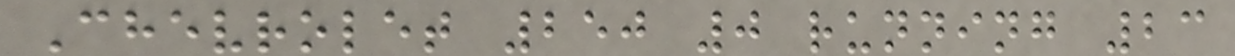Chevrolet 250 0 running 23
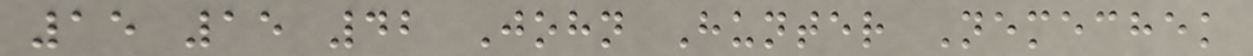15 15 42 John Hunter Nemechek
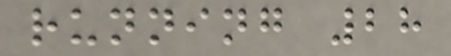running 28
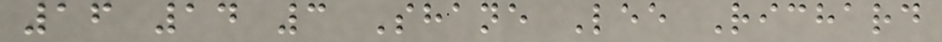16 14 3 Shane Lee Richard
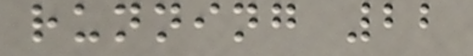running 22
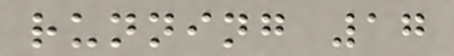running 17
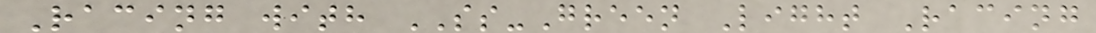Racing with SS-Green Light Racing
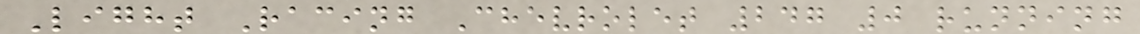Light Racing Chevrolet 247 0 running
